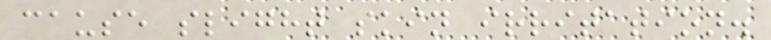cause slight skin irritation.
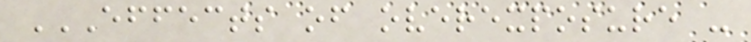EFFECTS OF OVEREXPOSURE -
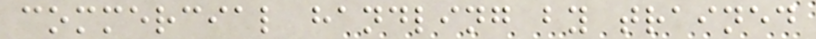commercial handling by trained
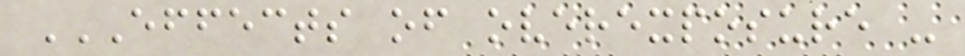EFFECTS OF OVEREXPOSURE -
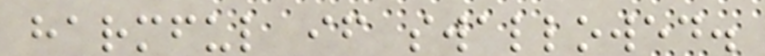harmful if swallowed.
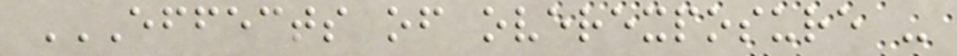EFFECTS OF OVEREXPOSURE -
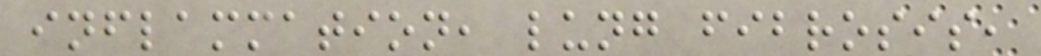inflammation, lung fibrosis,
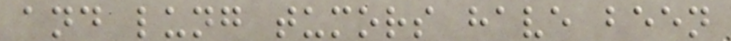and lung tumors have been
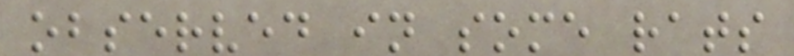observed in some rats
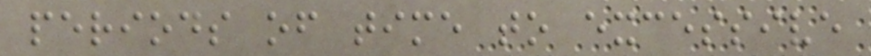periods of time to excessive
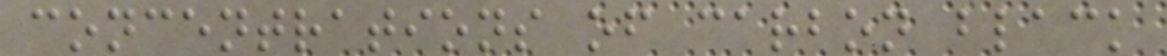concentrations of carbon black
